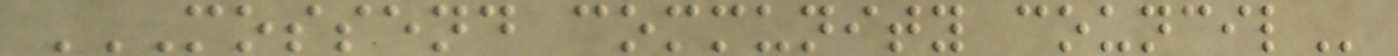MOSSEND COMMUNITY COUNCIL
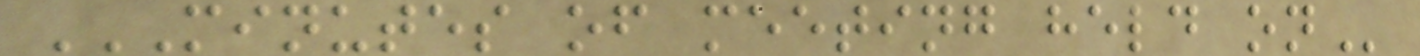MINUTES OF MEETING HELD ON
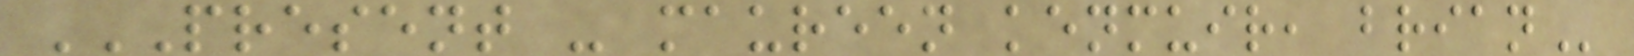PRESENT - MAUREEN KENMUIR, BRIAN
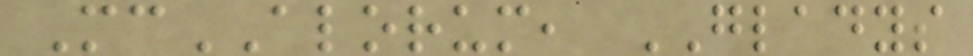McALORUM, GLADYS
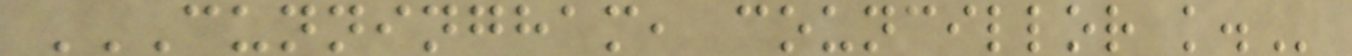CUNNINGHAM, COUNCILLOR K.
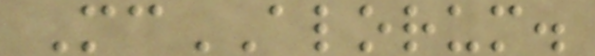McALORUM.
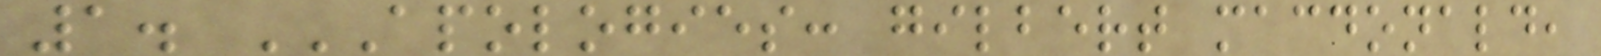1. APOLOGIES: GILBERT MACDONALD,
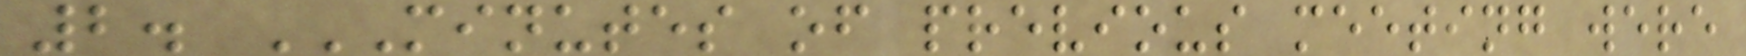2. MINUTES OF PREVIOUS MEETING WERE
